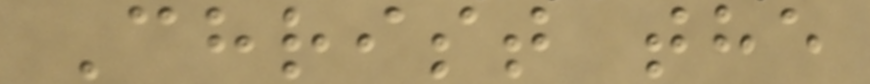Christ the
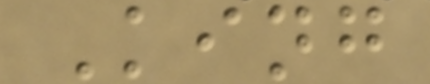King
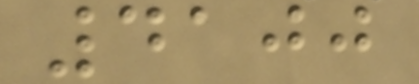4100
